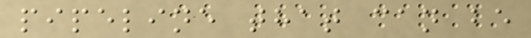pipeline that can be
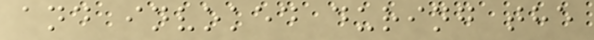and invoked during the
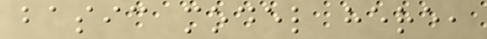basic model here,
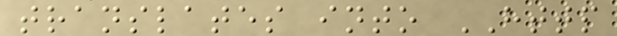translates into HTTP
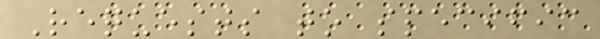Requests to specific
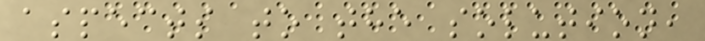aspects to the solution,
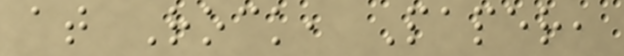at Rock, Paper,
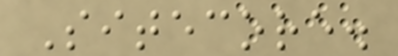Sitecore.
